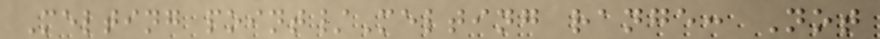Melting point/Melting range: Not
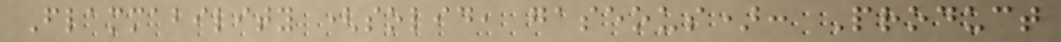Flammability (solid, gaseous): Product
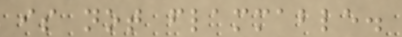is not flammable.
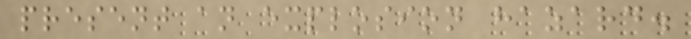present an explosion hazard.
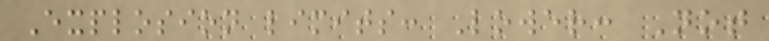Explosion limits: Lower: Not
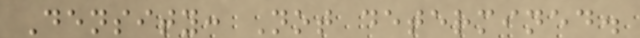Density: Not determined.
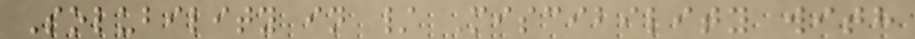Solubility in / Miscibility with
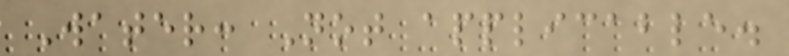Water: Not applicable.
